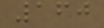160
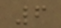6
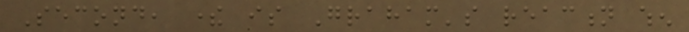Second, there is Graham's reaction when
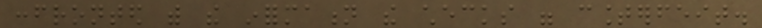confronted with the information the checks were counterfeit.
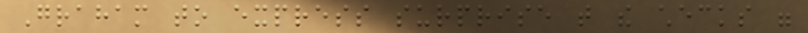Graham to express surprise that the checks were
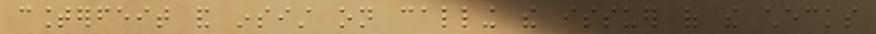counterfeit and insist on calling the issuer of the checks
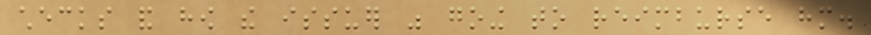checks and how the issuer was going to reimburse him.
